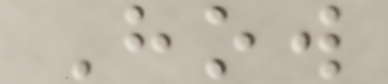How
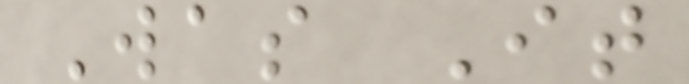Was It
